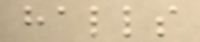halls
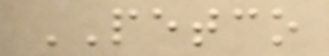PETCO
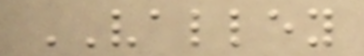VALLEY
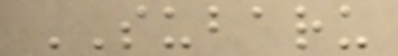SUBARU
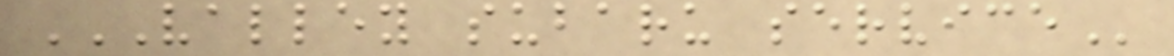VALLEY SUBARU SERVICE
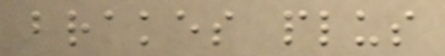brakes plus
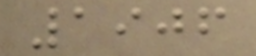1906
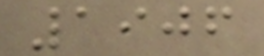1906
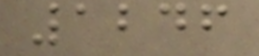1246
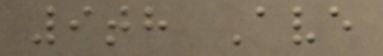9th Ave
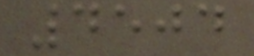4504
